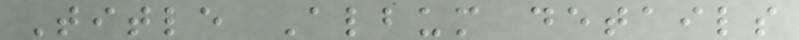Title Album details
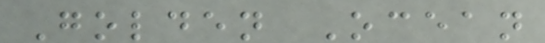Golden Ocean
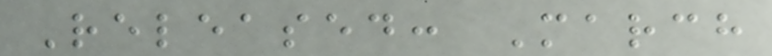Released: March
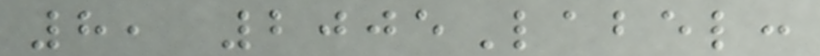8, 2005Label:
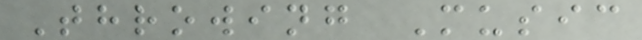Throwing Music
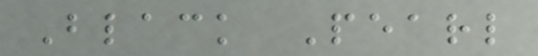Black Pearl
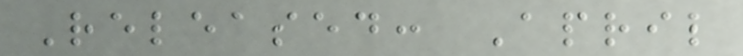Released: April
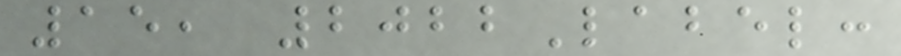15, 2022Label:
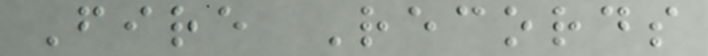Fire Records
